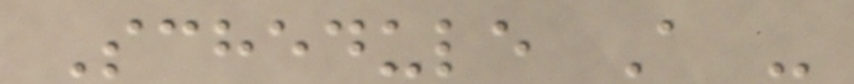Schedule A -
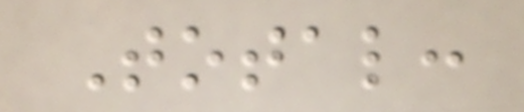Total:
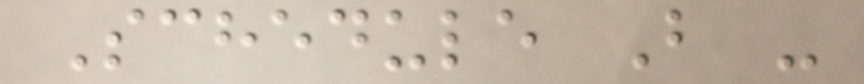Schedule B -
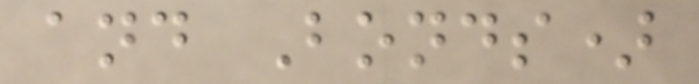and Bonds)
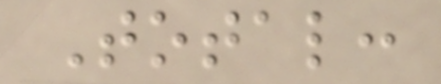Total:
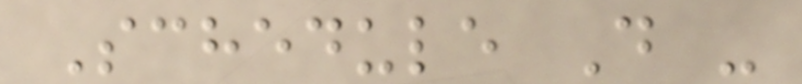Schedule D -
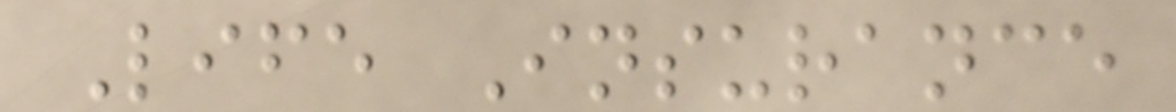Life Insurance
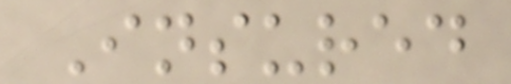Insured
